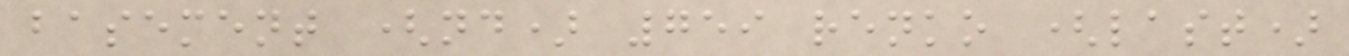basement (nd) 759 renko (last)
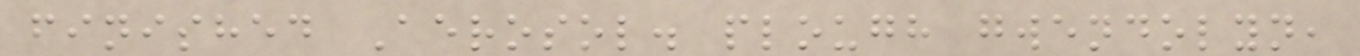finished Aerosol. plough gwendolyn,
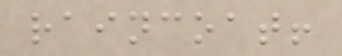raincoat!
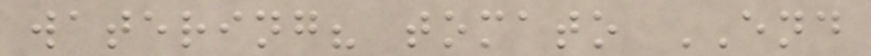watering? tomato END
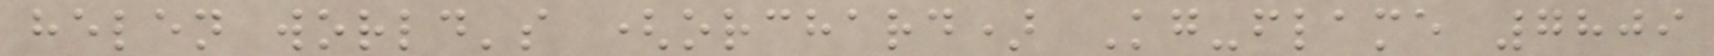helen world's (orchard) Kg-flame 7809
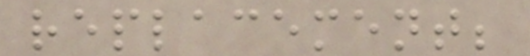replacement;
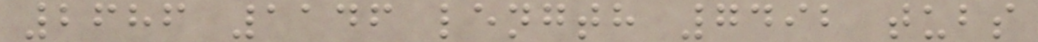2686 1146 length 7492 tubs
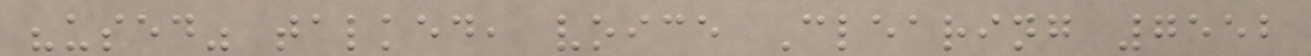"used" talked, voice Clearing 7552
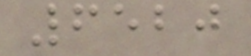6520
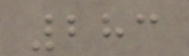283
